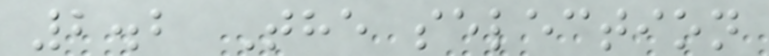2.2 The selection
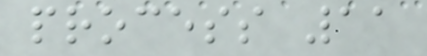process 11
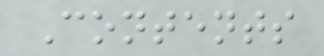Contents
